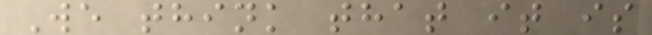We think that it is
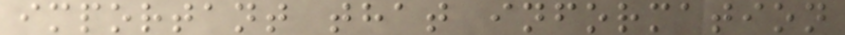important that information
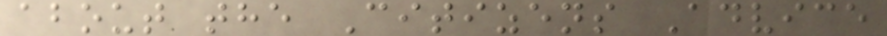about the Citizens Advice
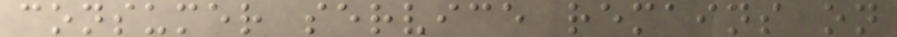consumer service remains on
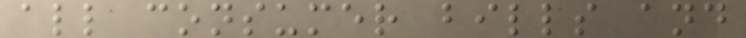all consumer bills and
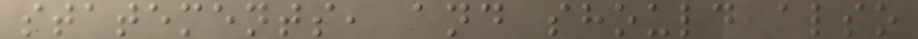statements, and should also
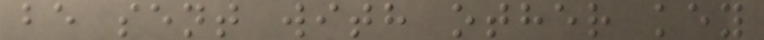be sent with other key
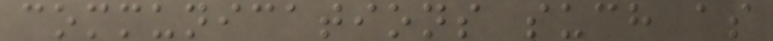communications such as
